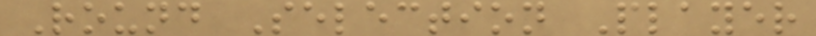Round Selection Player
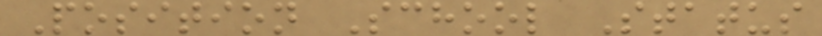Position School Status
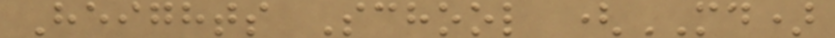Heights School (MD)
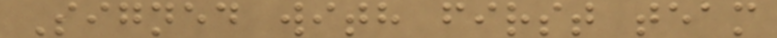Signed with first team
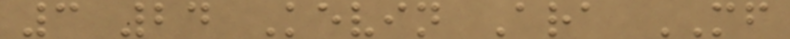3 24 Kevin Ara MF
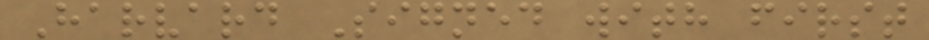Harvard Signed with first
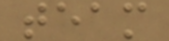team
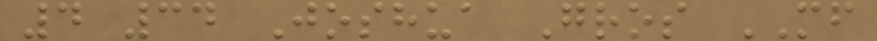4 34 Joshua Gros MF
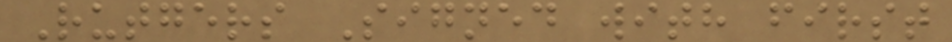Rutgers Signed with first
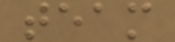team
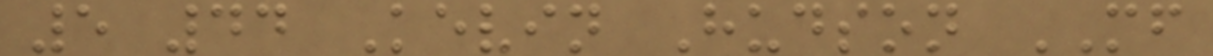5 44 Kevin Hudson MF
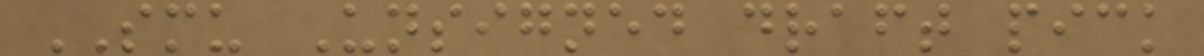SMU Unsigned draft pick
